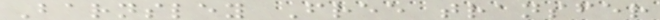Barnsley Free transfer
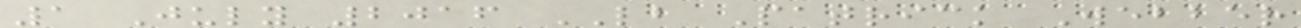1 July 2016 LB Patrick Webber
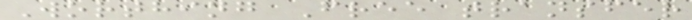Worthing Free transfer
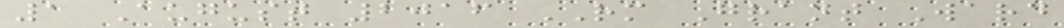1 August 2016 RM Grant Ward
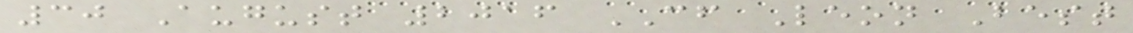30 August 2016 CF Leon Best
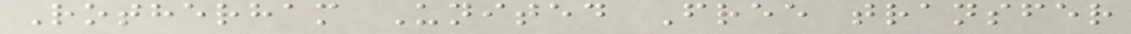Rotherham United Free transfer
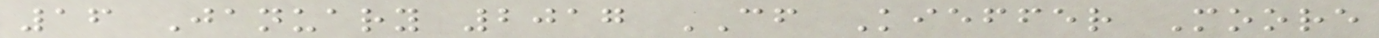16 January 2017 CF Kieffer Moore
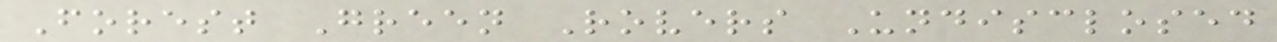Forest Green Rovers Undisclosed
